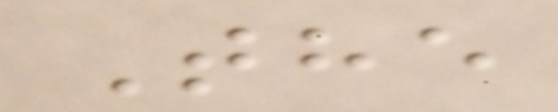The
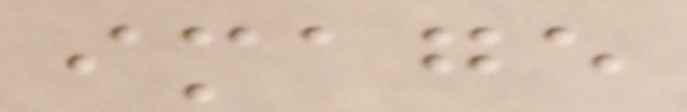image
